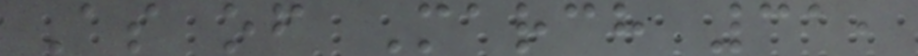As of March 31,
